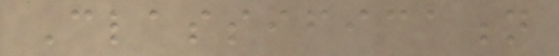Classification
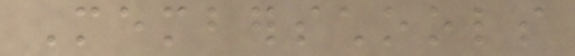Memberschools
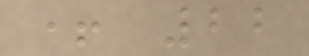+ 22
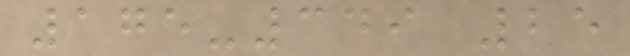175-349 25
